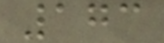173
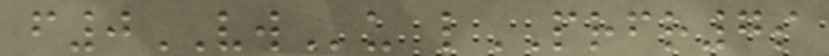f0VWu lPRFR7s
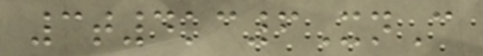3t4kc6XnC
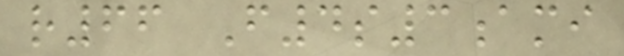r66 F4s3ami
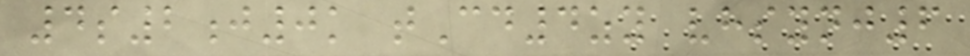4s2j0k tCd4zy vhsynj6
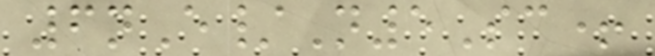6nE/N5Sc+
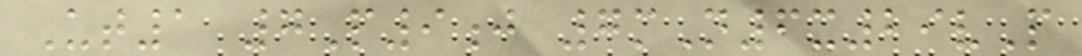Ut1 7P9j 7mN6x29vP
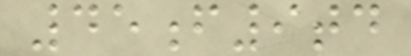45f9td
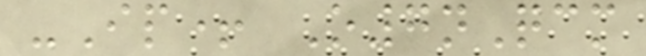-Ip+ O7nQcm
